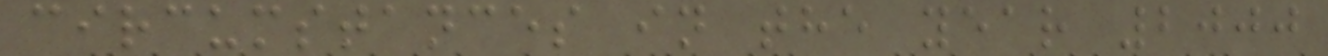circumstances in the year 2000
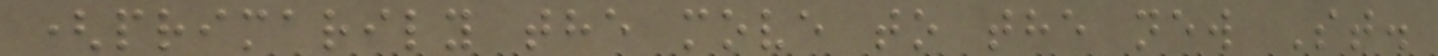(primarily the move to the new St.
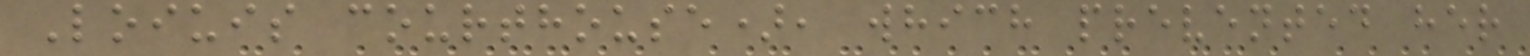Loiuis courthouse), which prevented her
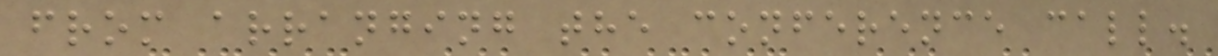from arranging the conference call.
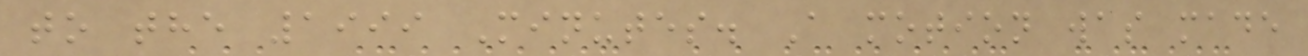to the 1999 Minutes. A motion was made
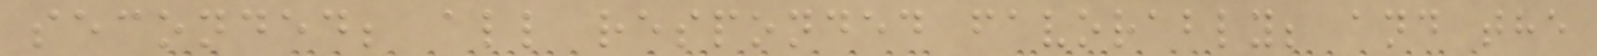seconded; all responded favorably; and the
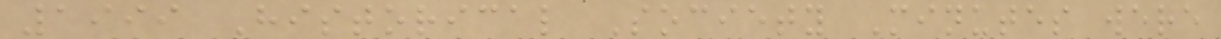1999 Historical Society Minutes were
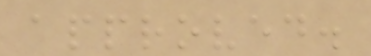approved.
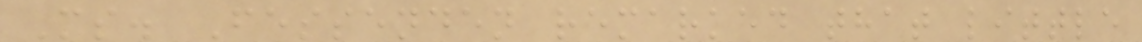Ms. Fessenden remarked that little
